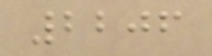2206
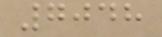7048
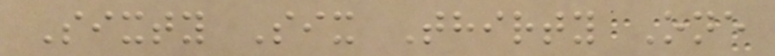Sixty Six Thirty One
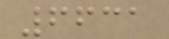6631
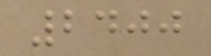2400
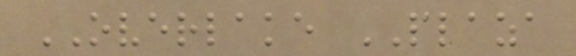OVERLAKE PLAZA
